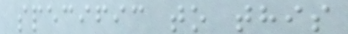specific to this
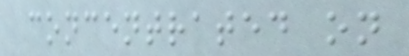concentrated on
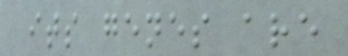its genes are
